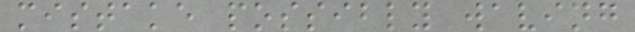mistake possibly waving
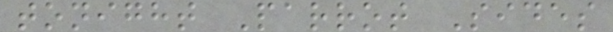tonight Parrot Sides
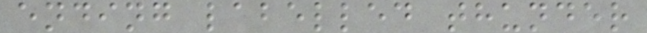ending labelled thunder
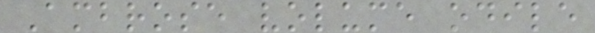Ambrose volume odile
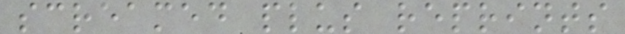screamed plus reprints
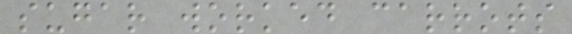sugar worked carrots
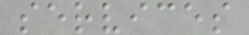services
